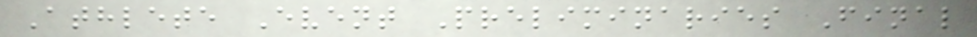Athlete Event Preliminaries Final
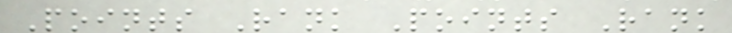Points Rank Points Rank
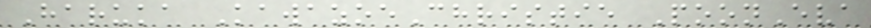Haruka KawazoeChristie PoonEva
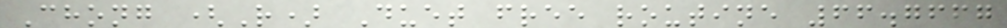Chong (R) Duet free routine 66.7667
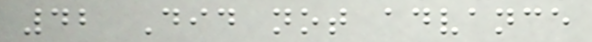42 Did not advance
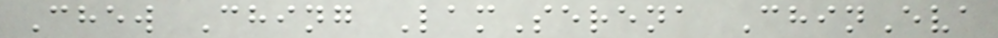Chew Ching LamSerena ChinEva
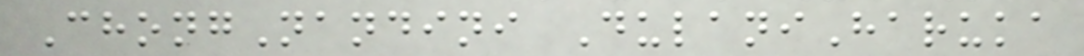ChongNandini DulaniHaruka
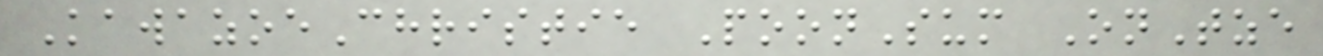KawazoeChristie PoonSum OnTze
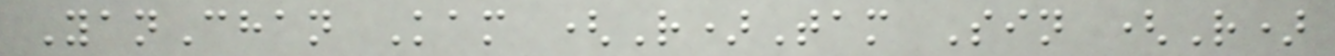YanChan Kam (R)Tam Sin (R)
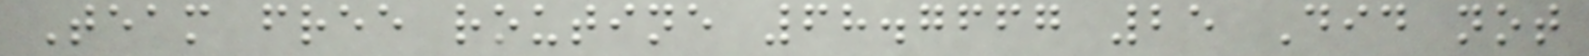Team free routine 68.7667 25 Did not
